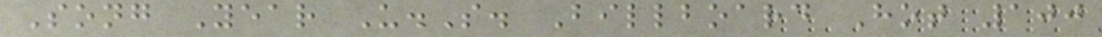Song Year U.S. Billboard Hot 100
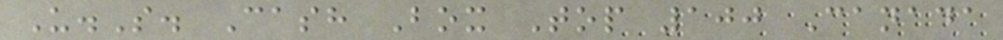U.S. Cash Box Top 100 Canada
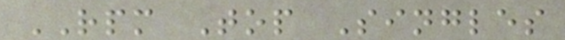RPM Top Singles
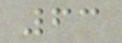63
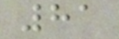81
